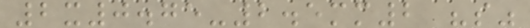2x0.75-2.5mm2 "s"
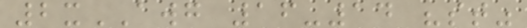2xAWG 16-14 "st"
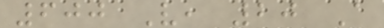600 V, 20 A
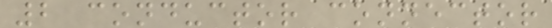2 conductor connector
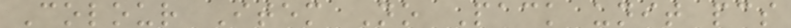Colour Item No Pack unit pcs
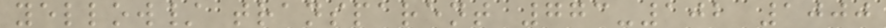yellow/ transparent 773-102 1000
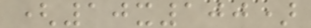(10x100)
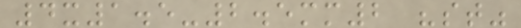4x1.5-2.5mm2 "st"
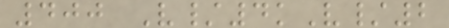400 V/4kV/2
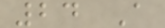24 A
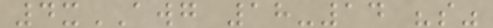4xAWG 18-14 "s"
